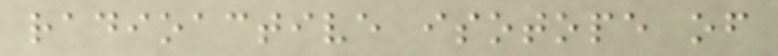radioactive isotope of
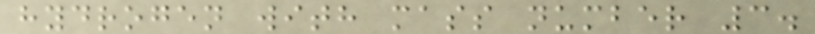hydrogen with mass number 3.
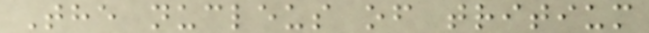The nucleus of tritium
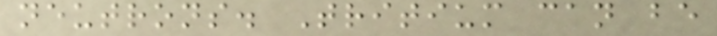neutrons. Tritium can be
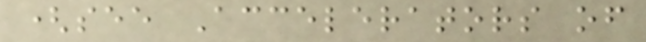(see Accelerators of
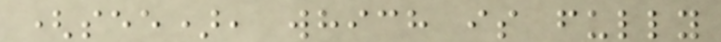(see), which is fully
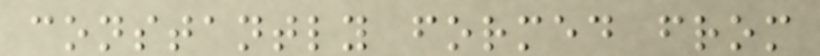constantly formed from
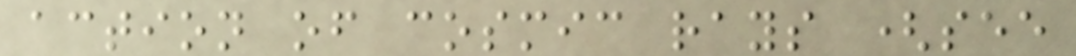action of cosmic rays (see
